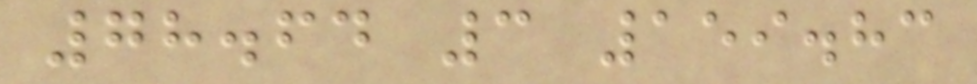78.64 3 159.83
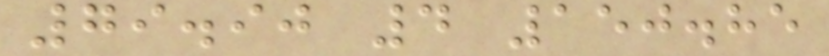79.90 4 150.85
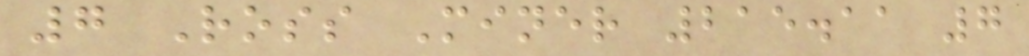7 Ross Miner 215.11 7
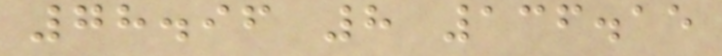78.96 8 136.15
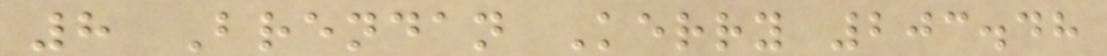8 Brendan Kerry 203.48
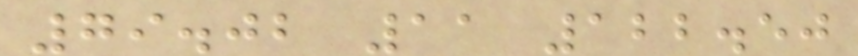79.02 11 122.50
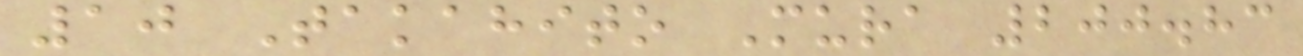10 Takahito Mura 200.83
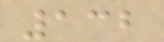132
